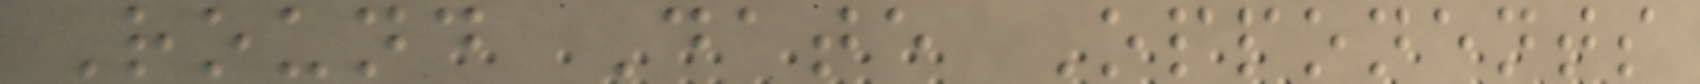Round Date Opponents
